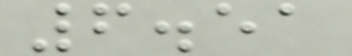6.51
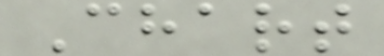Chart
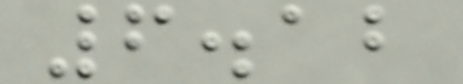6.12
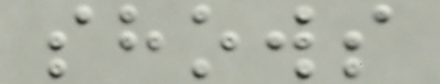shows
